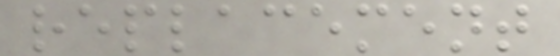replacement
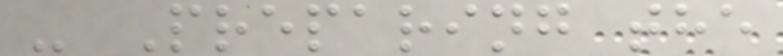- Preparing the
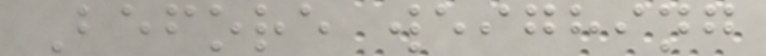Before weighing
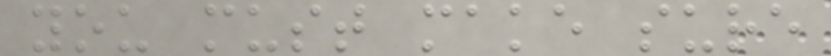you must make sure
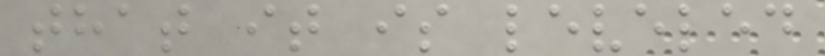that it is leveled
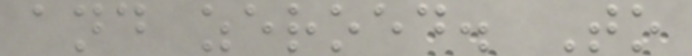and zeroed. To
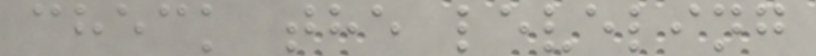check the leveling
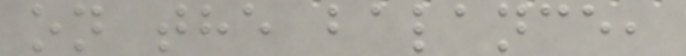on the balance,
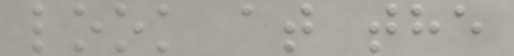look at the
